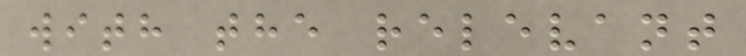with the relevant
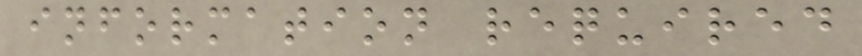information required
